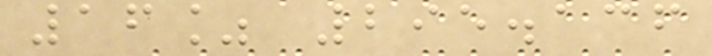16% 295.136
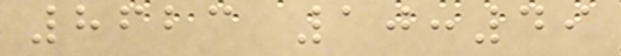8623 10:49
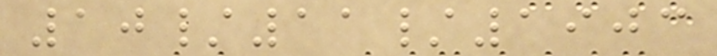10/11/1903
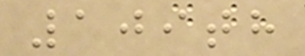109th
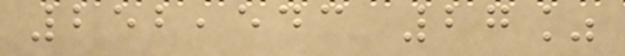252,543 27%
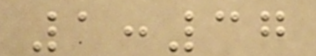1:37
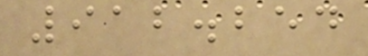912.254
